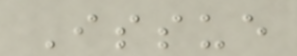Issue
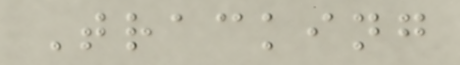Tracking
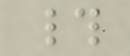#
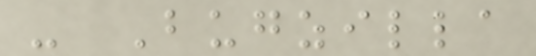- Bugzilla
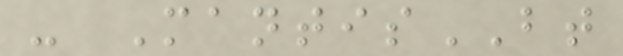- MantisBT
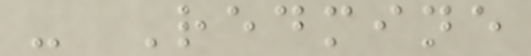- Redmine
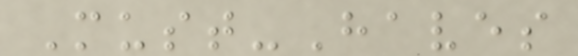Must-Haves
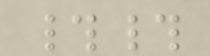##
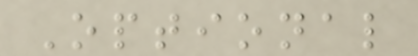Optional
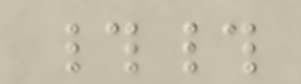##
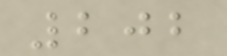202
